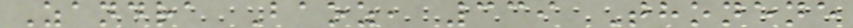Zandra Baoz, 339 Thonene
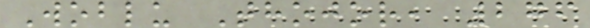Woblu Thojor, 276
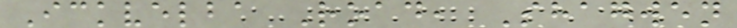Ickvelba Road, Shagwen
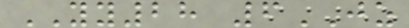YY28 6JZ
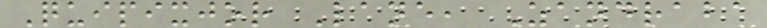Quipixjor Lane, Zandraba
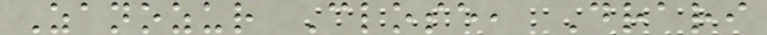Zanozur Close, Drari
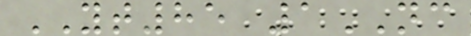YT85 1NC
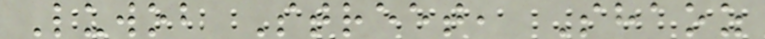Luwob Street, Shaoz
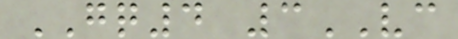GQ4 3VC
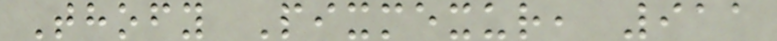Thofy Pixmexur, 911
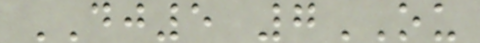DJ5 7OU
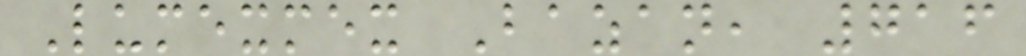Lumexmex Bazan, 716
